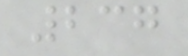237
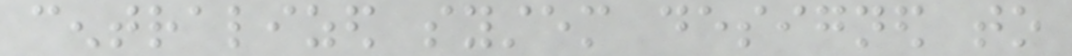centralized system designed to
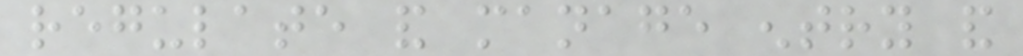regulate and manage entry and
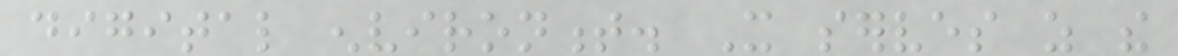digital environment. It serves as the
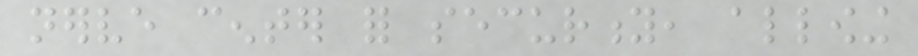nerve center for security, allowing
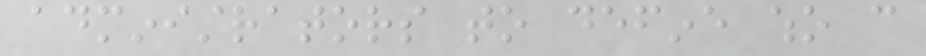administrators to define who can
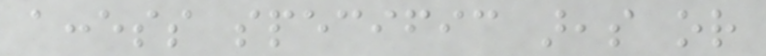access specific areas or
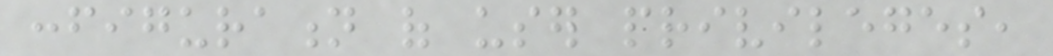configuration of user privileges,
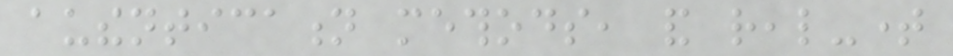authentication methods, and real-time
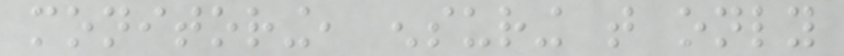monitoring, ensuring that only
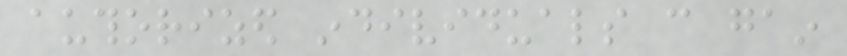authorized individuals can gain
